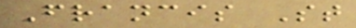Francis St
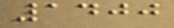1400
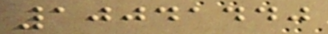10041440
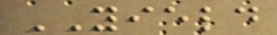YIELD
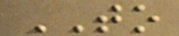TO
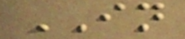IN
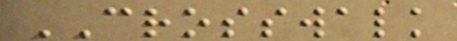CROSSWALK
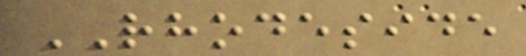RHODESIDE
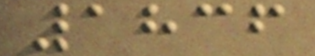1836
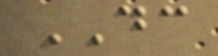DC
